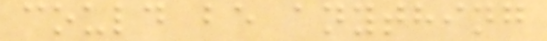could be anything
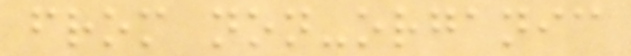from non-organic
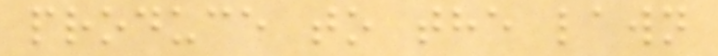produce to the lawn
